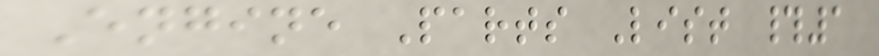Engine Parts List #1
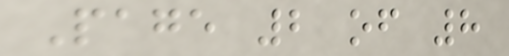Page 2 of 8
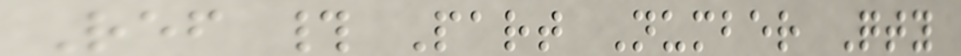Ref # Part Number Qty
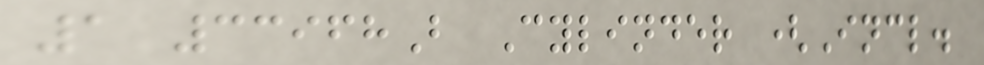1 33968B Cylinder (Incl.
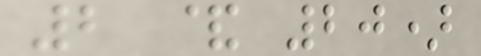2 & 20)
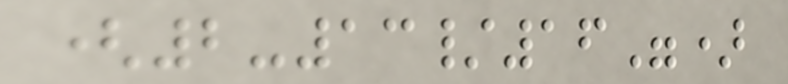(2-13/16")
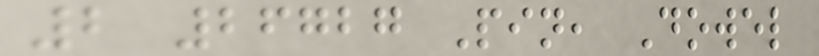2 26727 Pin, Dowel
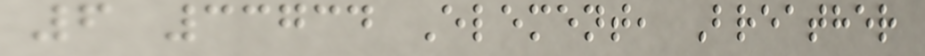6 33734 Element, Breather
